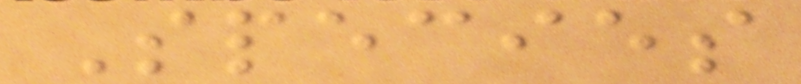Species
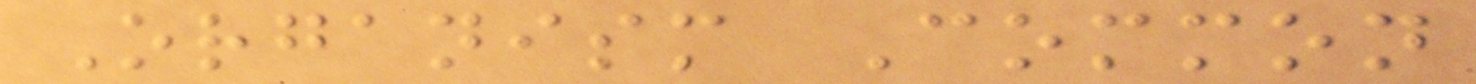Organism Common
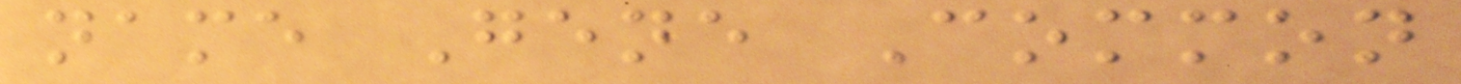name Gene Common
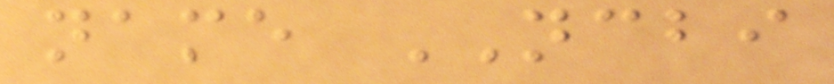name NCBI
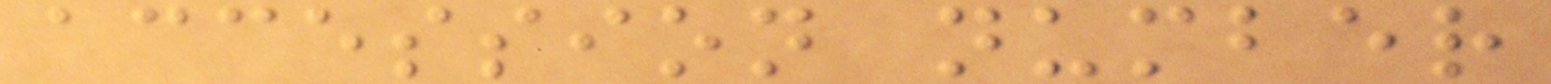accession number
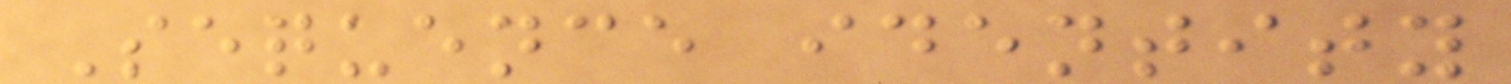Sequence identity
